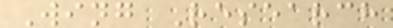Wing Research
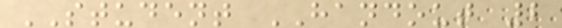STUDENT HANDOUT 2
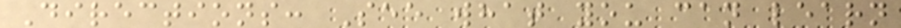Directions: See what you can learn
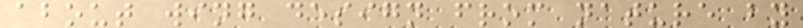about wing design from nature by
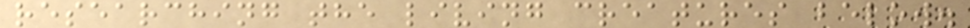researching the living creatures below.
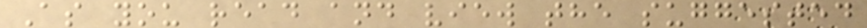As you read and view the suggested
